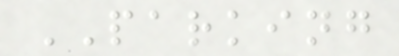PARKING
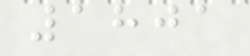1801
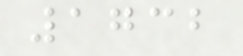1732
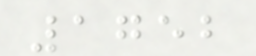1752
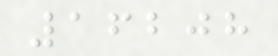16208
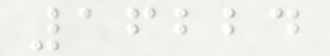16224
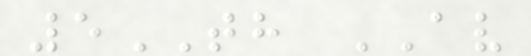5TH AV
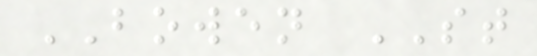BOWEN ST
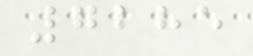7285
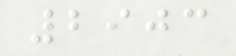2903
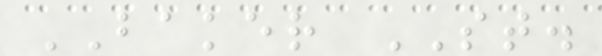BAKER ST.
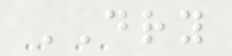DRY
